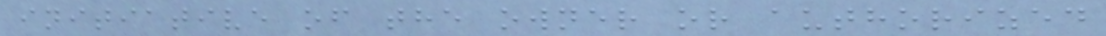initiative of the owner or authorized
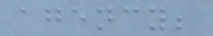agency;
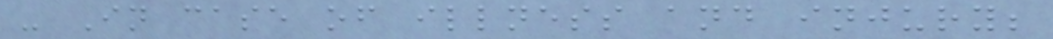- In case of illness and injury;
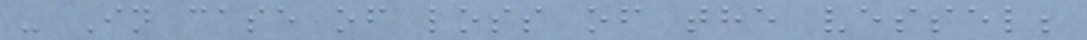- In case of loss of the vessel;
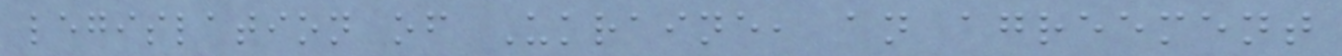legislation of Ukraine, an agreement
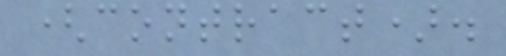(contract).
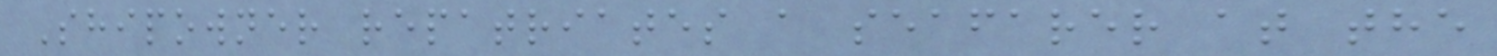Shipowner repatriates a seafarer at the
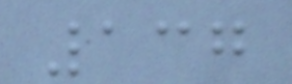137
